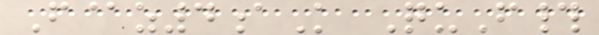F@z4aK QuF#
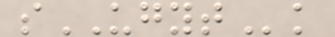sUGYTk
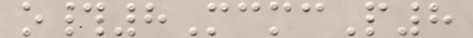o#8McmcP8
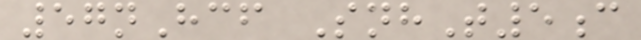57nHcf SnhT5c
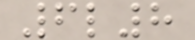6l8
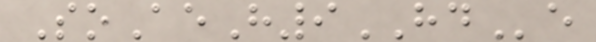SoAeH9HDe
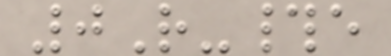0R-#e
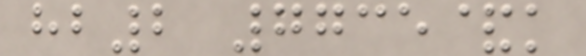hb2 7735&k
